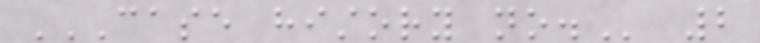CASE HISTORY NO. 2
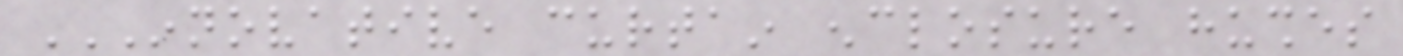INNOVATIVE CURTAIN ENCLOSURE HUSHES
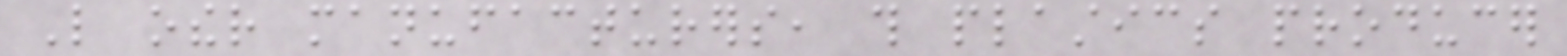Like other manufacturers, this plastics producer
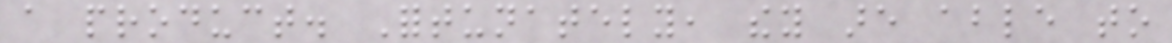a product. Fortunately, they are able to
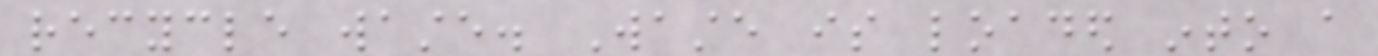recycle waste. Waste is loaded into a
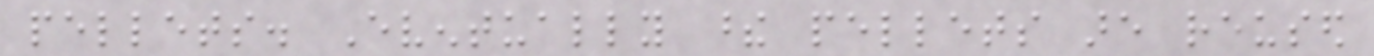pellets. Eventually these pellets are reused
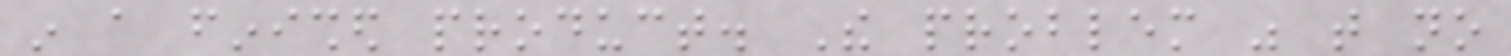in a finished product. The problem was that no
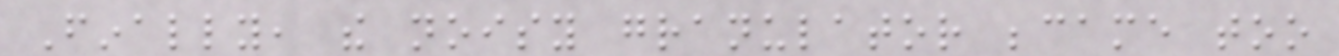Finally, the noisy granulator became too
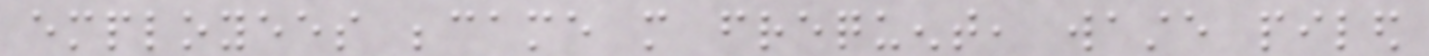employees became more frequent, waste piled
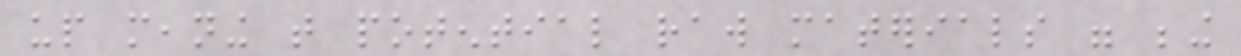up meaning that potential raw materials were being
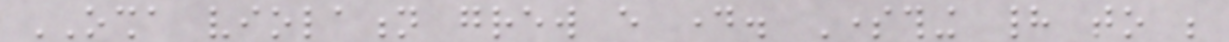OSHA violation grew every day. Something had to be
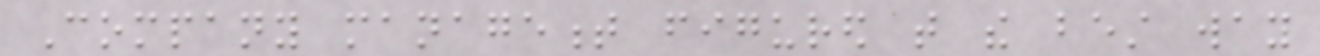Company management figured that the best way
